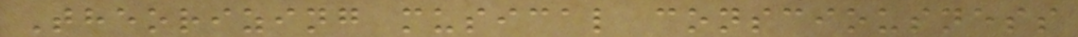Theorizing musical consciousness
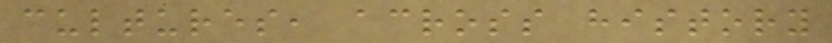cultures, across history
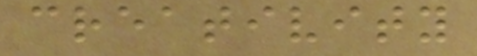creativity
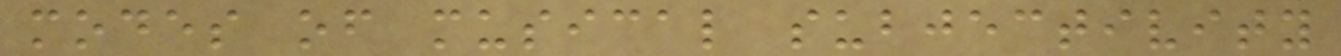modes of musical subjectivity
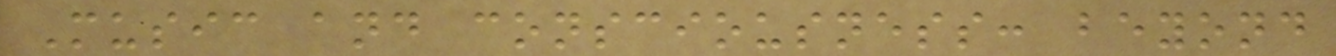Music and consciousness: beyond
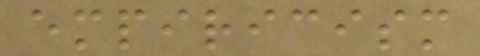empiricism
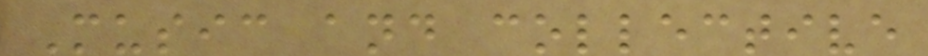Music and collective
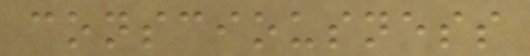consciousness
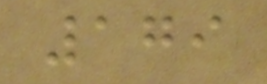179
